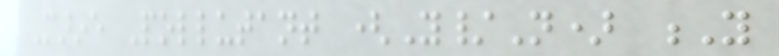Marine Pollutant (Y/N) Y
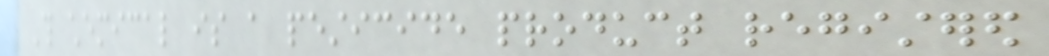This chemical is a pesticide product registered
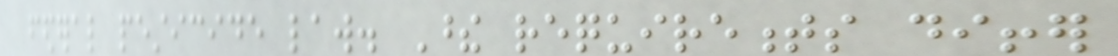federal pesticide law. These requirements differ
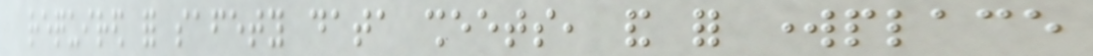required for safety data sheets, and for workplace
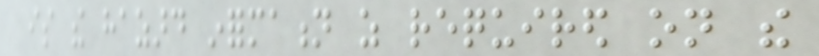is the hazard information as required on the
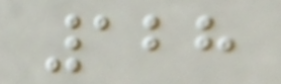128
